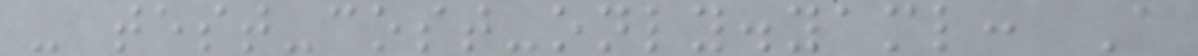- test-cost-only.yaml: A
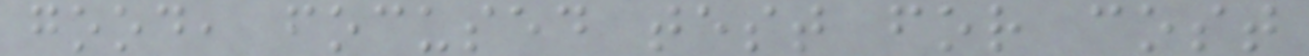good, focused test for cost
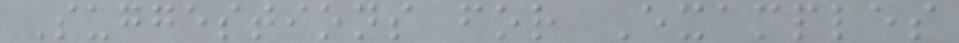Suggestions for Examples
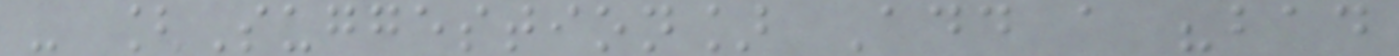- [Suggestion] Add a "bad
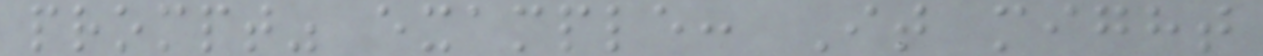prompt" example: It might
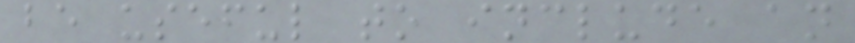be useful to include an
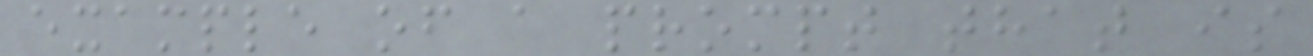example of a prompt that is
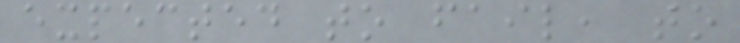expected to fail, to
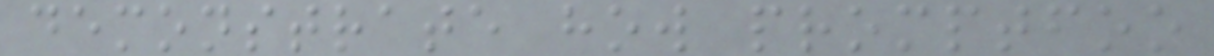demonstrate how promptfoo
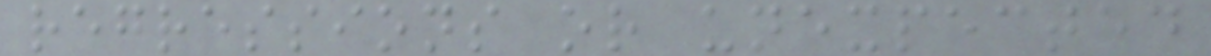regressions or unexpected
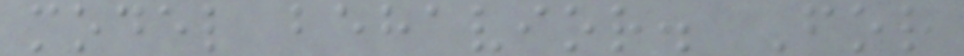model behavior. For
